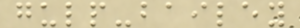gulp-bailey
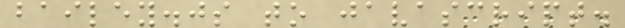bailey.js to javascript.
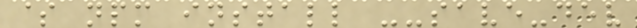$ npm install --save-dev
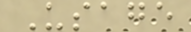Usage
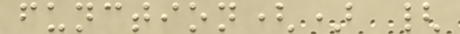function() {
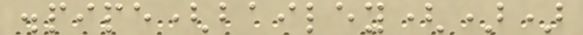.pipe(bailey())
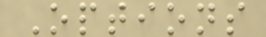Options
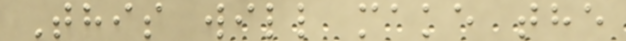This will make the
